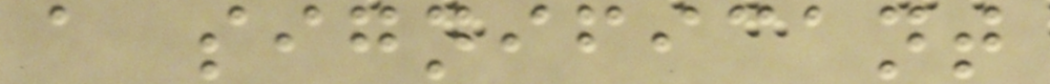a significant
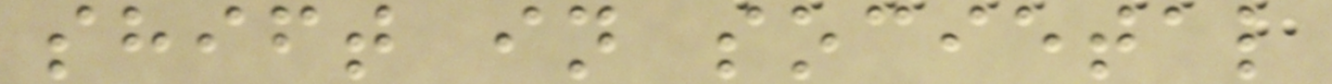shift in societal
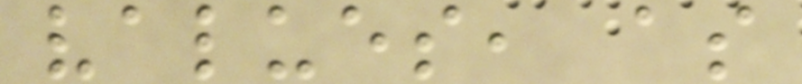values, as
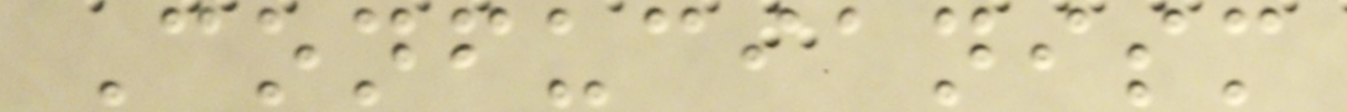Confucianism
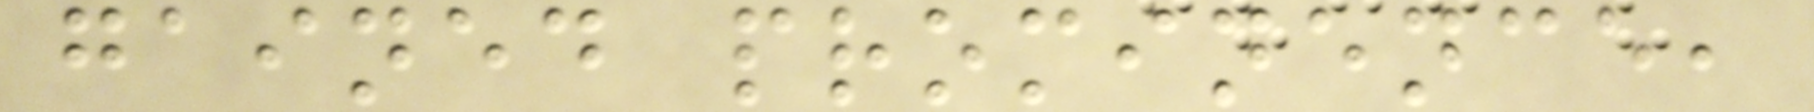gained prominence,
